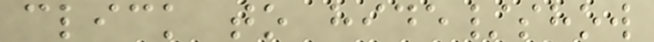click to hide/show
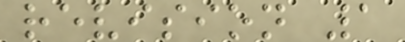revision 1
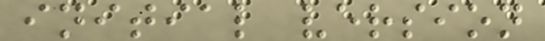initial version
